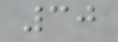30
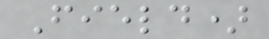Field)
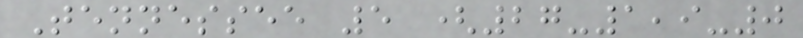Tennessee 5 (27-1,9-0
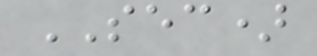SEC)
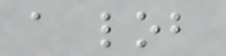a lob
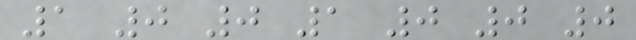1 0 0 1 0 0 0
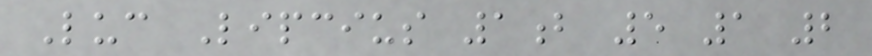Luc Lipcius 1b 5 1 2
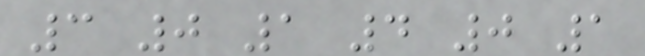3 0 1 4 0 1
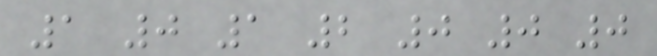1 0 1 2 0 0 0
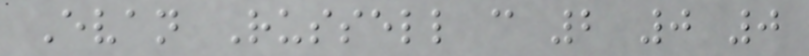Evan Russell c 2 0 0
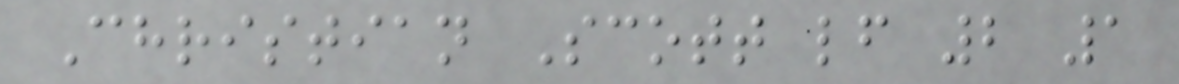Christian Scott lf 2 1
